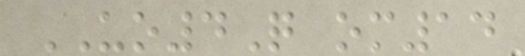UO4Q om14
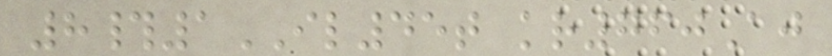8#1IL45t kr760Aj
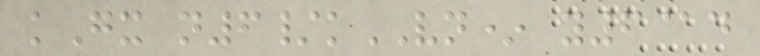kGx n6/kVN* y6@d
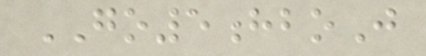GO5hboJ
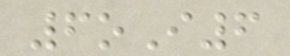6oI6
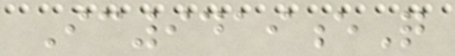Ic9419eQ
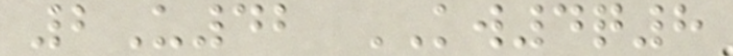2U42 KW4q8
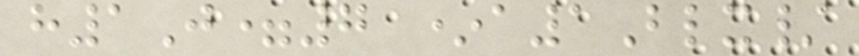h1J=7 *a1Blx/
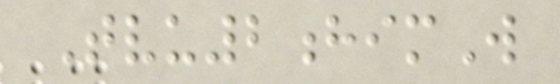Tvu2himW
